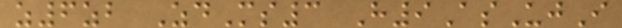z6zb ZdMs3 H9AsUjI
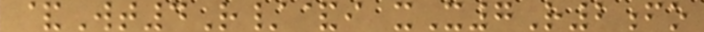&Wt4R/&i xX7R2fo
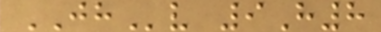JHv 9H8
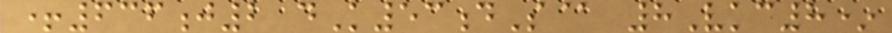+636j2 dK53dS@ 8Vkc8*
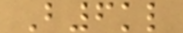B6kl
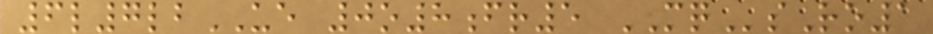6l7lbUE 0o8fr5 MQsRo1
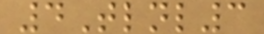4Tlnl3
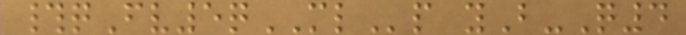#qFv5qMLp yB-Q4
